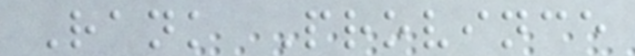Rank Province
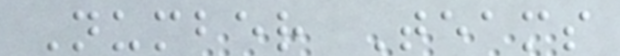Number Teams
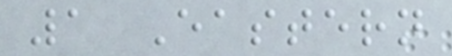1 Eastern
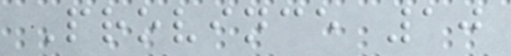Province 10
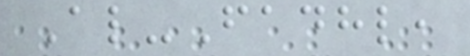Al-Fadhl,
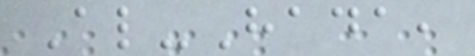Al-Hada,
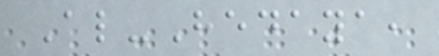Al-Hedaya,
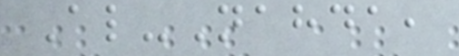Al-Nahda,
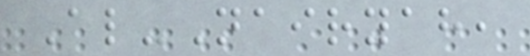Al-Nairyah,
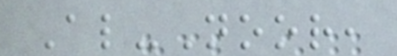Al-Noor,
